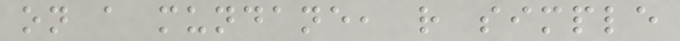on a mundane, rather simple
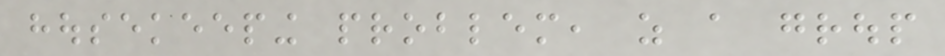housekeeping problem, as a group
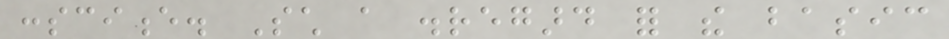conscience. Such a disregard for the basic
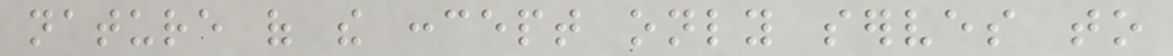nature of the concept only serves to
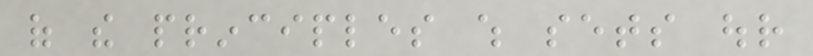of the principles which sets our
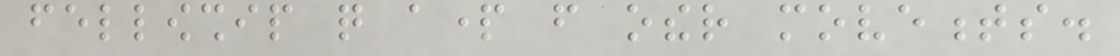fellowship quite apart from other movements.
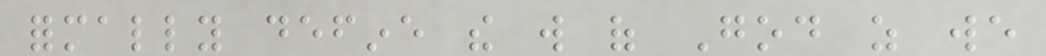formally define the will of God as we
